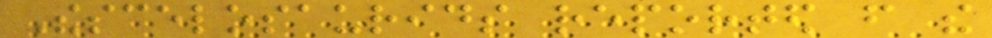Thescelosaurids reported from the
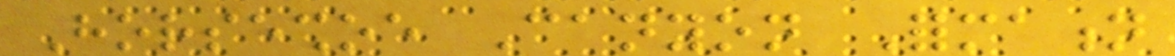Horseshoe Canyon Formation
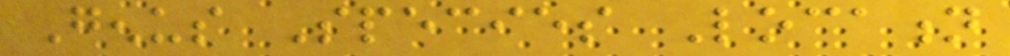Genus Species Location
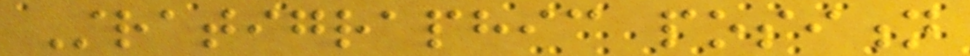Stratigraphic position
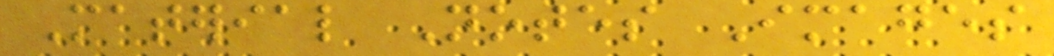Material Notes Images
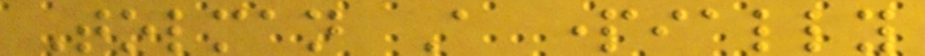Tolman A partially
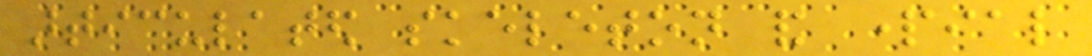articulated skeleton and partial
